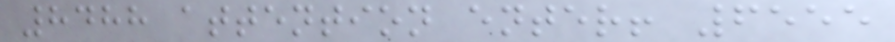8488 attention enter! 6555
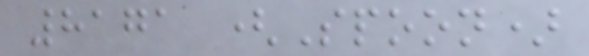8171 (Spoon)
